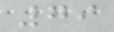79
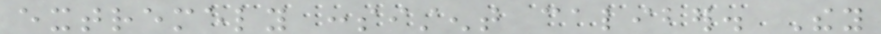extremely consistent caliber. They
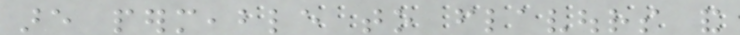are permeable to flavours and
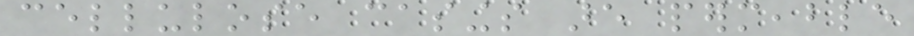cellulose casings are permeable
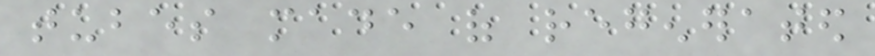tubes made of regenerated
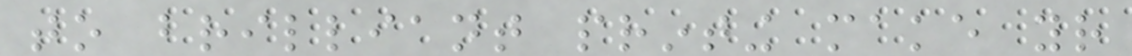to brilliant printing make your
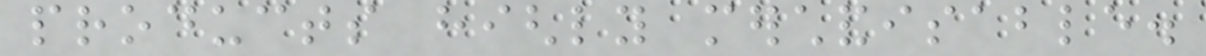products highly merchandisable.
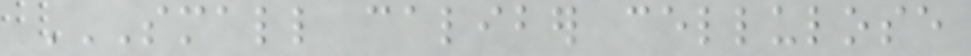SMALL CALIBER CELLULOSE
